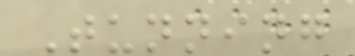Tunning
